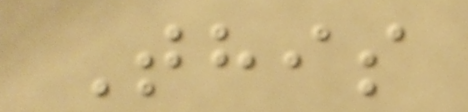This
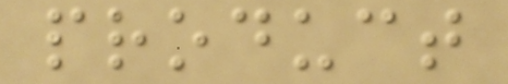product
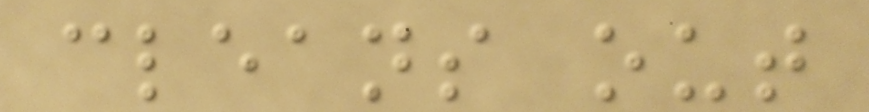cleans out
